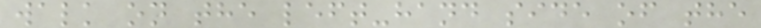walk on the left-hand side of the
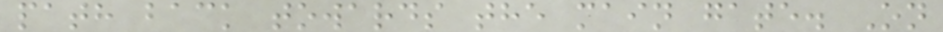path back towards the main gate. On
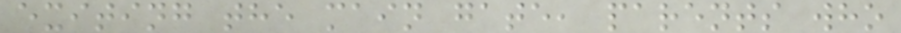exiting the main gate, parents who
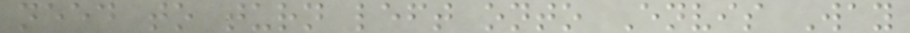need to turn left onto Envis Way
